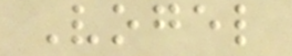Vogel
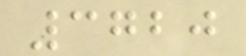3720
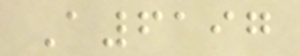A6197
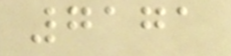7171
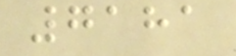7181
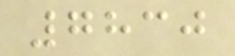7830
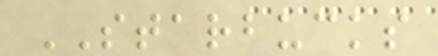STARBUCKS
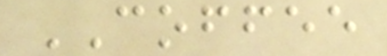COFFEE
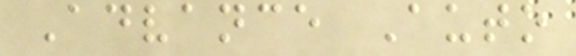Advance Auto
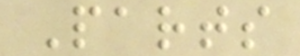Parts
